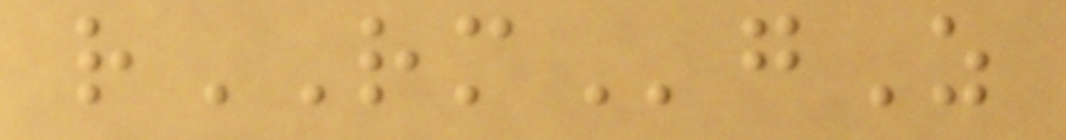rRMgZ
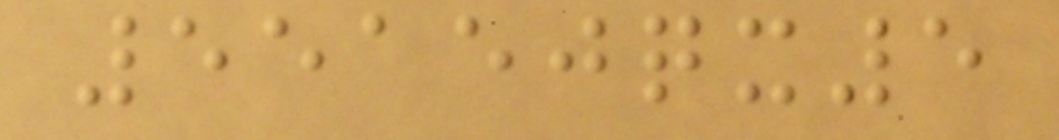55150qx5
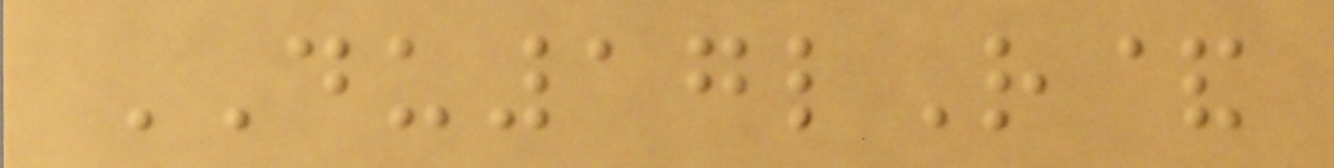DU17lR&
